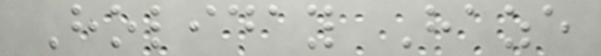Holiday Haze
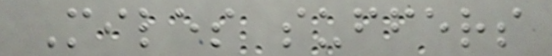Miles suffers
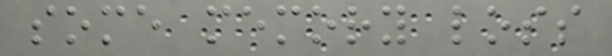some memory loss
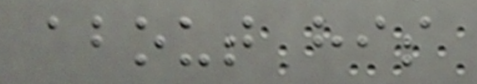about his
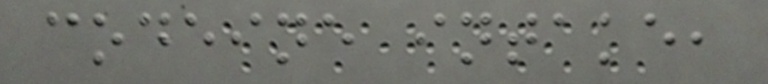codeine intake,
